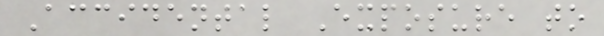Accidental Exposure to
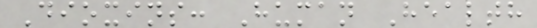Dioxins: Human Health
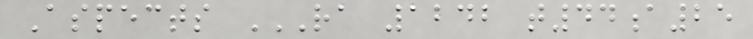Aspects RA 1242 T44A25
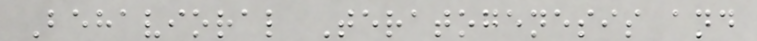Behavioral Teratogenesis and
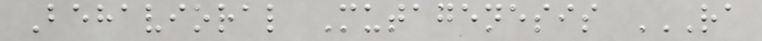Behavioral Mutagenesis RA
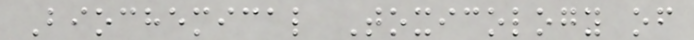Biochemical Toxicology of
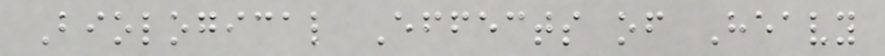Biological Effects of Heavy
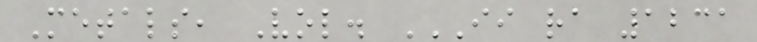Metals, Vol. II RA 1231
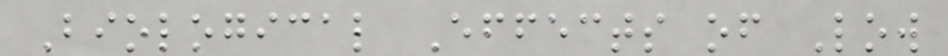Biological Effects of Low
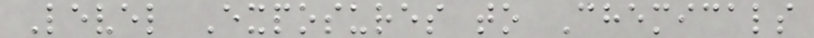Level Exposures to Chemicals
